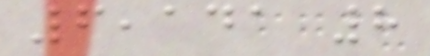6,141 8
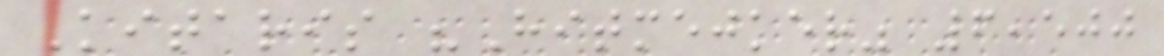Kitaris "Hitmejker" 6,500
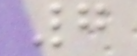7
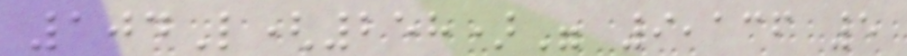104L(258)" 9,136 5
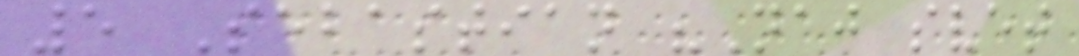5 Sebastian "Naj svet
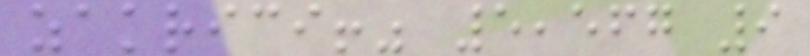zakrici!" 5,567 9
